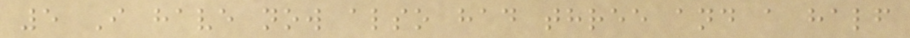5 I have now also had three and a half
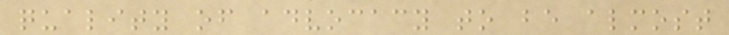quality of advocacy to be almost
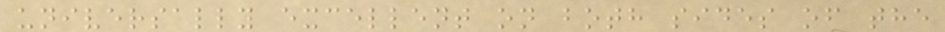universally excellent on both sides of the
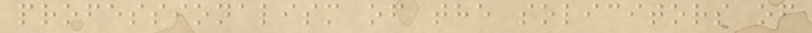professionalism of the solicitors of
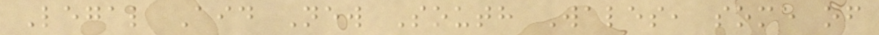Legal Aid New South Wales, some of
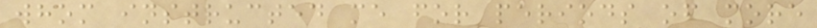whom instructed me for periods of more
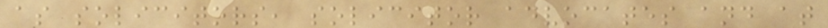as solicitors, solicitor advocates and at
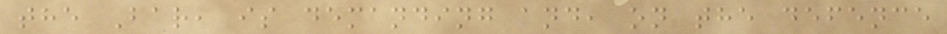the Bar, is demanding and, on the defence
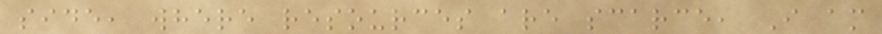side, where resources are scarce, I am
